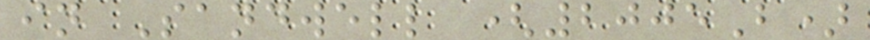in Sandwell (2005B)
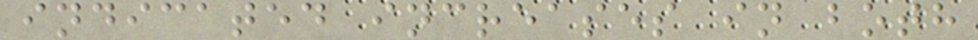indicated increases in both
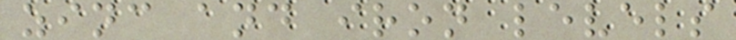zinc and iron levels
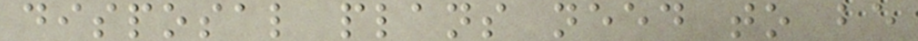disposal plans need to be
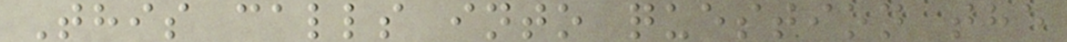This calls into question the
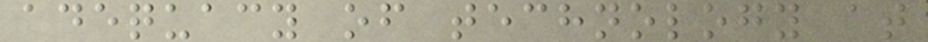adequacy of technology at
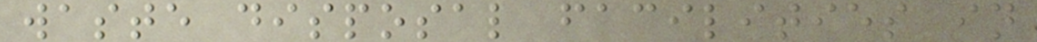waste disposal facilities in
